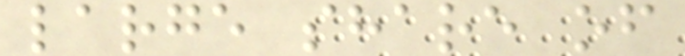large share of
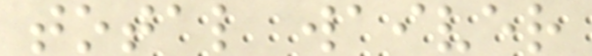total waiver
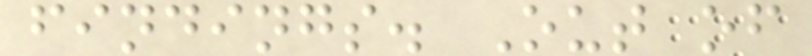findings. Out of
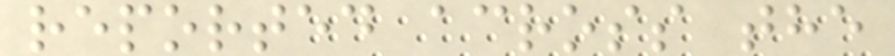reported across the
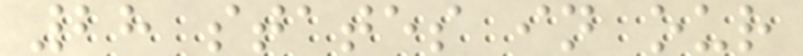28 states in our
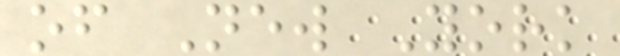of New York
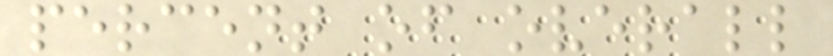percent of overall
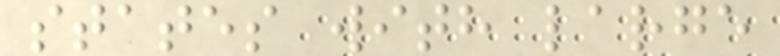states with large
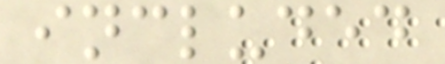included
